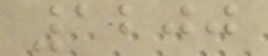1200
